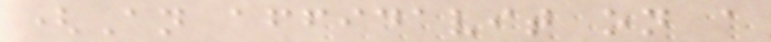(An affidavit on a
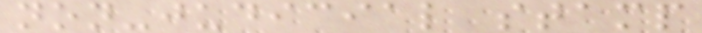non-judicial stamp
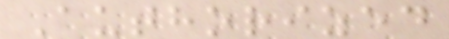Authorized
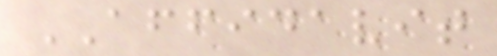AFFIDAVIT
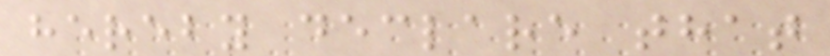hereby declare that
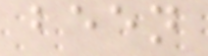been
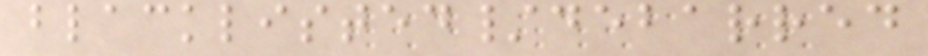blacklisted/debarred
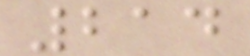214
